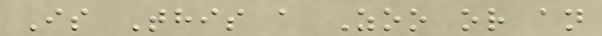Is This a Zoo or an
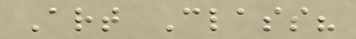Art Class?
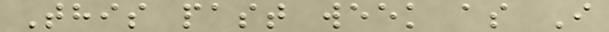This past week as I
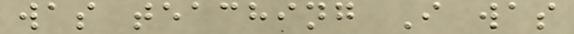was teaching I was
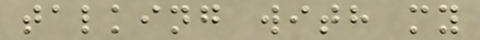talking with my
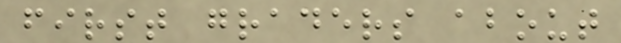first graders about
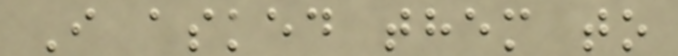I asked them to
